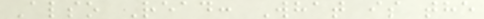Also Read: What is the
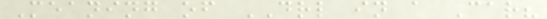Meaning of DRL in a Car?
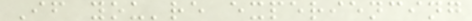If you're experiencing
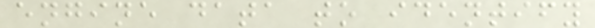engine data to identify
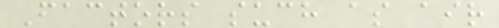Factors such as air
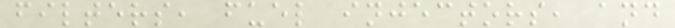filters, fuel injectors, and
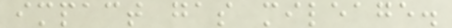impact gas mileage.
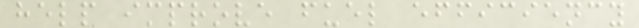help improve fuel efficiency
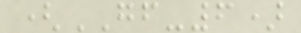(GF-6)
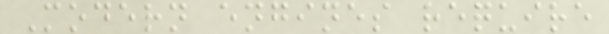Modern engines require
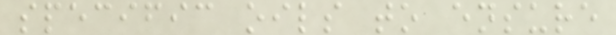specific oils to ensure
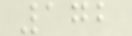172
